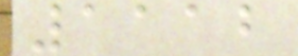1112
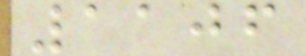1106
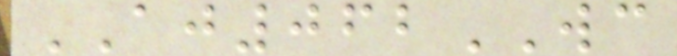AJ062WC
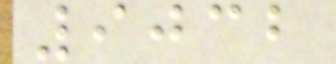9032
